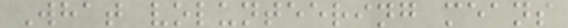What volunteering means
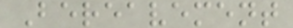Bereavement
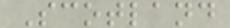Scotland
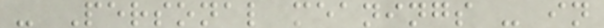- Personal meanings - in
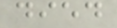died
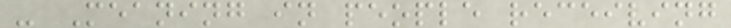- Meaning in people receiving
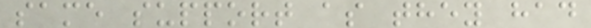same support as they had
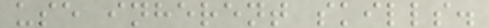use inherent skills.
